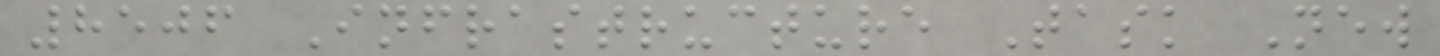8506 Infrastructure Task New
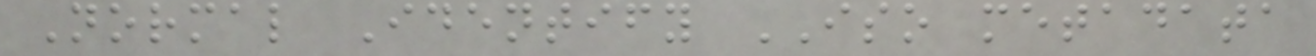Normal Identify ISO metadata
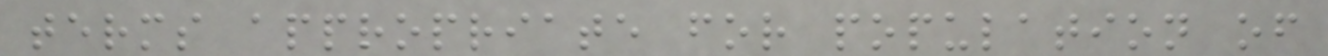terms appropriate for population of
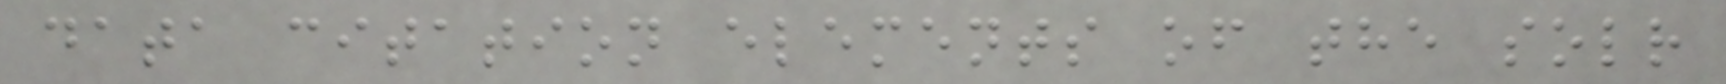data citation elements of the solr
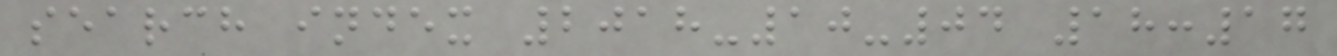search index 2018-10-04 18:17
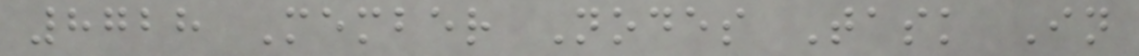8728 Member Nodes Task In
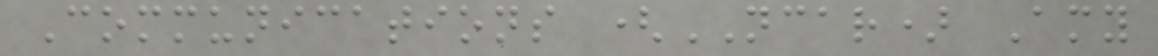Communications (NCAR) Amy
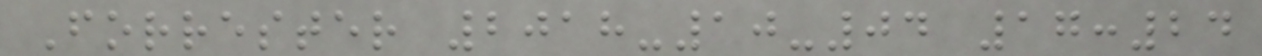Forrester 2018-10-04 17:24
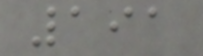191
